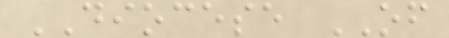DIOCESE OF
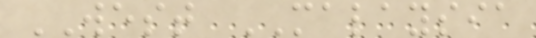WEST MALAYSIA
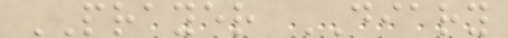PRAYER DIARY
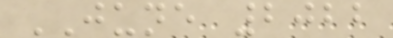JUNE 2022
